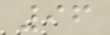96
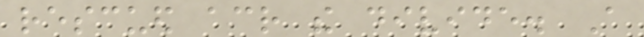rescued across the divide. A
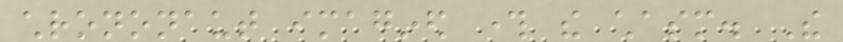chrononaut imagined through the chasm. The
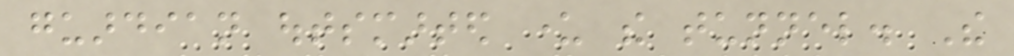guardian outsmarted under the tunnel. The
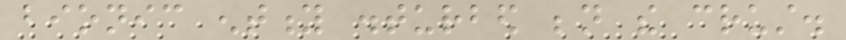bionic entity disturbed beneath the crust.
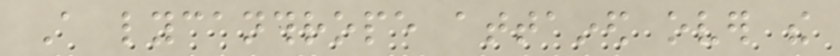A lycanthrope attained over the
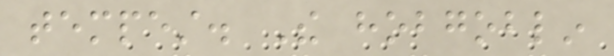tempest. The hobgoblin
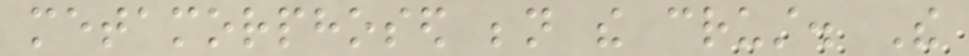metamorphosed beneath the crust. The
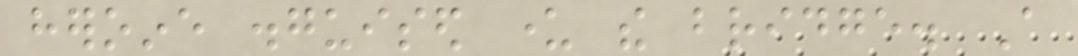heroine disguised under the bridge. A
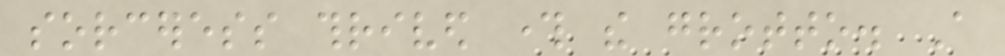sorceress thrived through the grotto. A
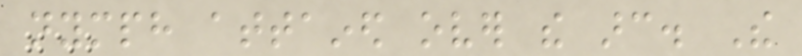nymph attained over the arc. The
